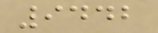9442
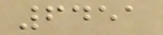6451
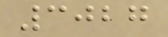3027
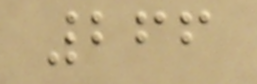266
